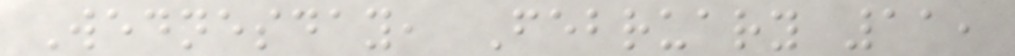Wednesday, February 11,
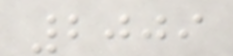2009
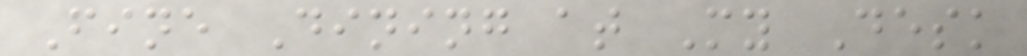Fine Dining at My Desk
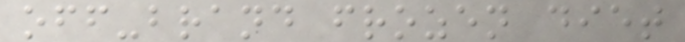off-brand frozen diet
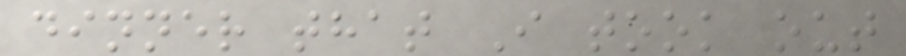dinner that I took out
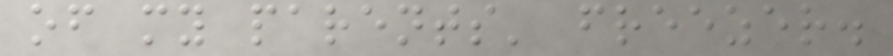of my parents' freezer.
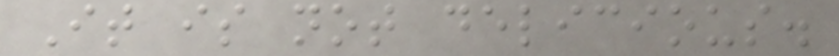It is not delicious.
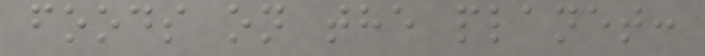foods on the planet:
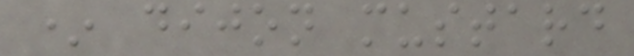* dijon mustard
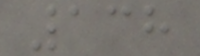138
